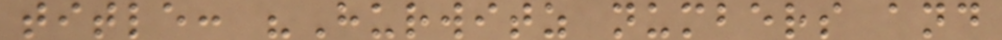title: "Hurwitz numbers and
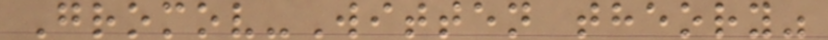Gromov-Witten theory"
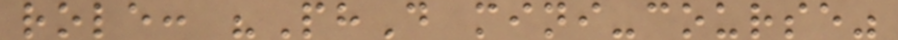role: "PhD mini-course"
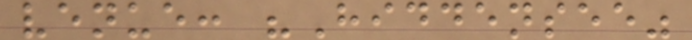venue: "Hiddensee"
